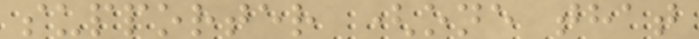supporter (one that
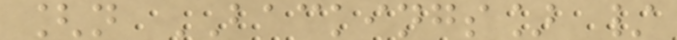[n BACKINGS] /
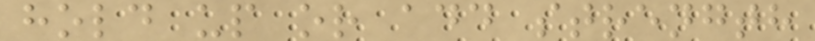hold up or add strength
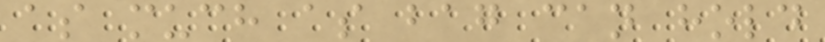as much as bag can hold
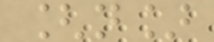[n]
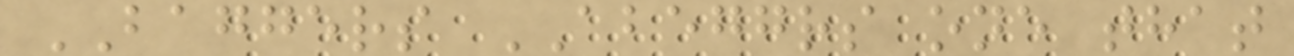BAGGERS ABEGGRS one that
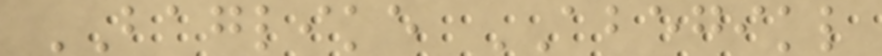BAGLIKE ABEGIKL
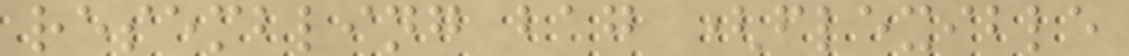resembling bag (flexible
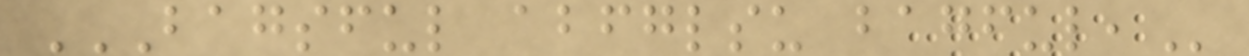BAGSFUL ABFGLSU BAGFUL,
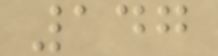147
